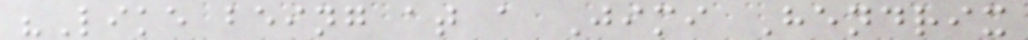"Like being at a Jimi Hendrix
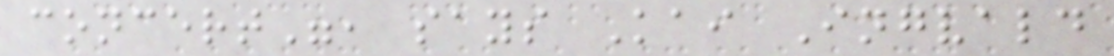concert", says Kai Ingvald
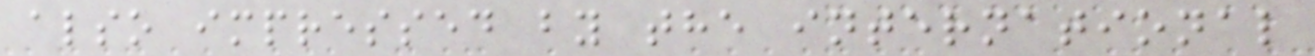also impressed by the international
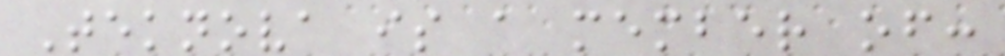Teknova is a member of:
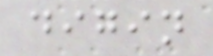digin
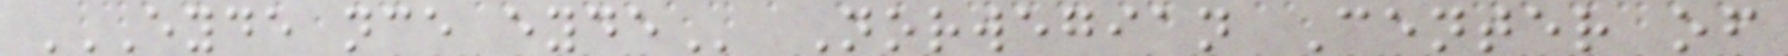EYDE NCE EYDE Norwegian Center of
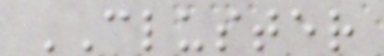CLUSTER
